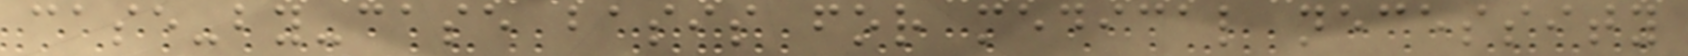case-by-case basis for medical necessity
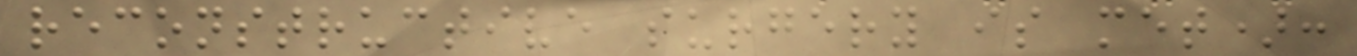reconstructive surgery is met):
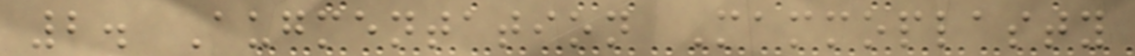2. Augmentation Mammoplasty
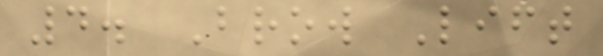4. Brow Lift
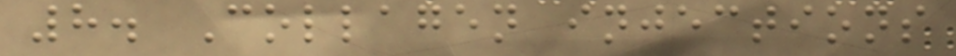8. Collagen injections
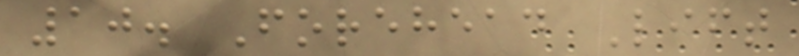10. Forehead Lift
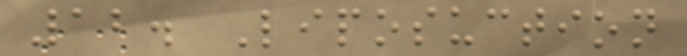12. Liposuction
